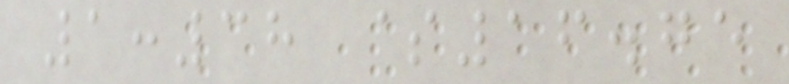1:38 $16.75
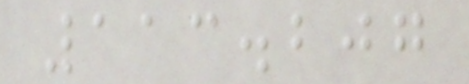113.207
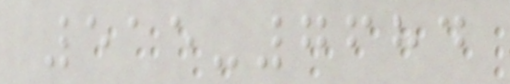515-7684
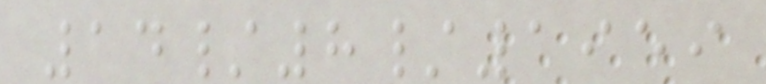14/8/1959
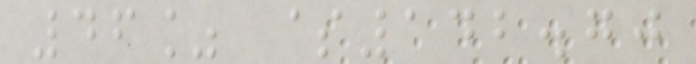46% $142.70
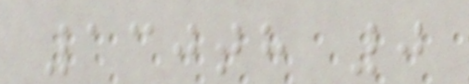130th 0
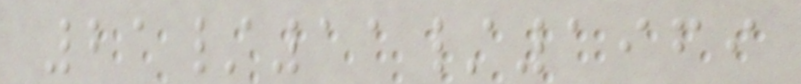21/11/1969
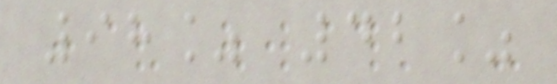98% 42%
